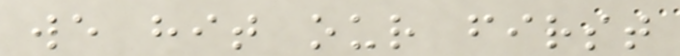we hit our first
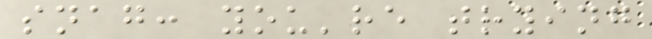snag: you're trying
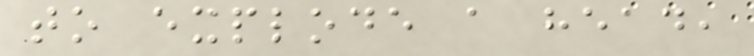to explode a head,
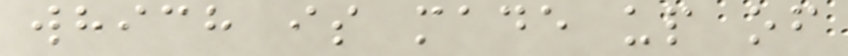which is made up of
